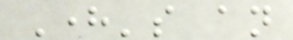Here's an
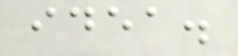idea.
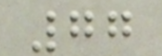77
